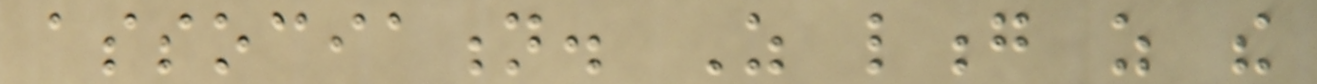association. As long as the
